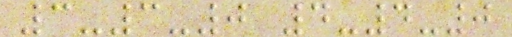3-3-0 4-4-0
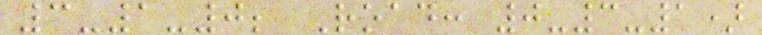3-1-0; Road: 0-3-1)
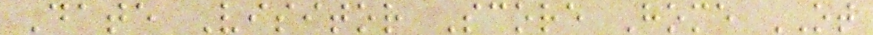Date Visitor Score Home OT
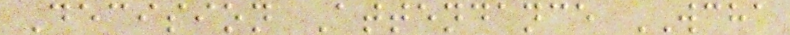Decision Attendance WCHA
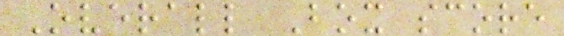Overall Box score
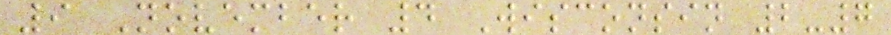9 November 4 Wisconsin 2-7
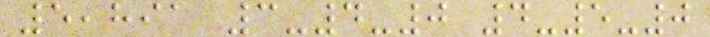5,891 3-4-0 4-5-0
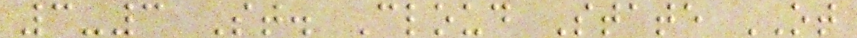3-3 St. Cloud State OT
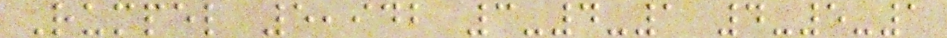Rumpel 5,942 3-4-1 4-5-1
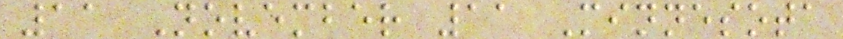11 November 11 Minnesota
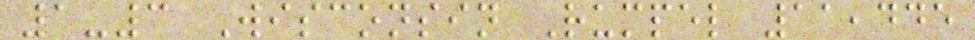1-3 Wisconsin Rumpel 11,445
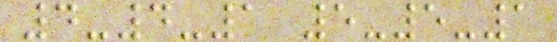4-4-1 5-5-1
